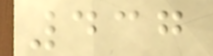437
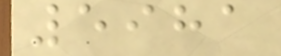5981
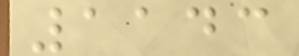1143
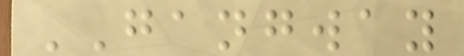GANGWAY
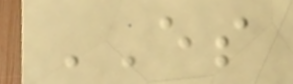ES
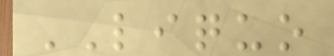LIQUO
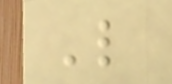L
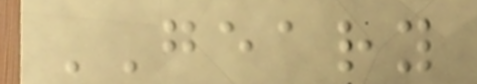GEARY
